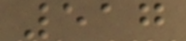517
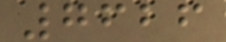7626
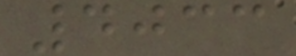4033
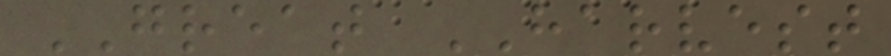GREAT HARVEST
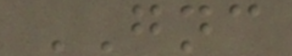GNC
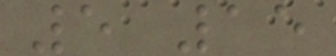5 15
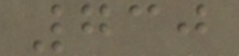730
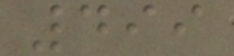499
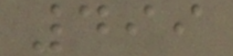499
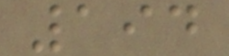194
